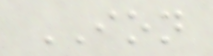ION
